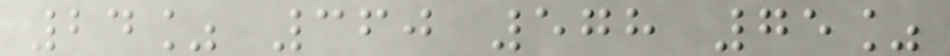24% 360 578 75%
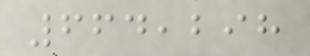664,298
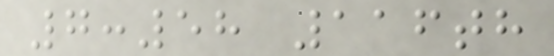7:58 116th
